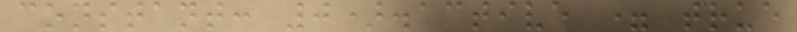constant: 0).active = true
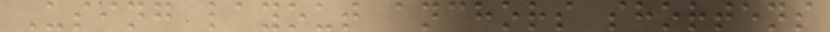Using layout anchors shortens
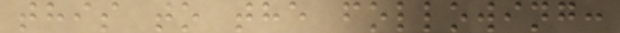this to the following:
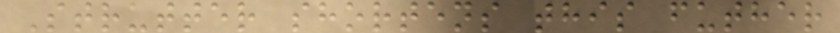Strutter shortens this futher
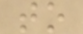to
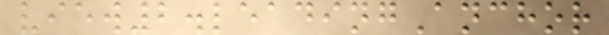view2.leadingAnchor
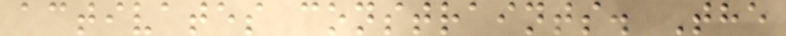activates constraints. The
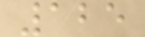125
